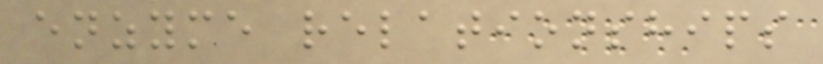enzyme relationships
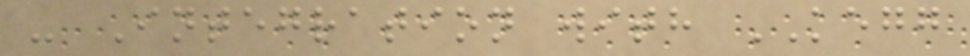- Integration with KEGG
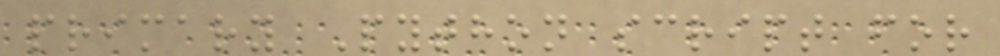primary Python script for
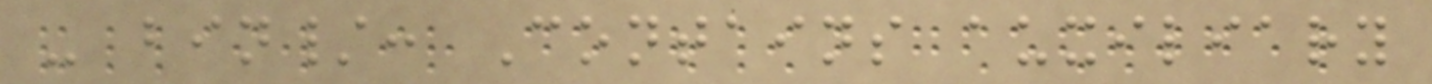- bin/: Contains auxiliary
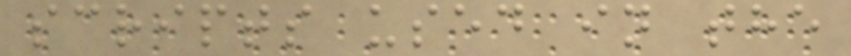scripts used in the
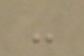-
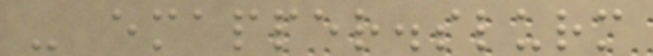- emapper.slurm
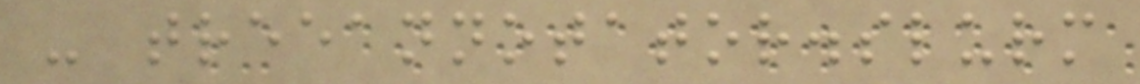- treeannotator.slurm
